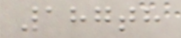187th
